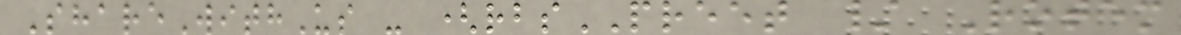ShareWithUs - (rbsPREET / Rotem
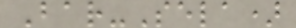Bar-Sela)
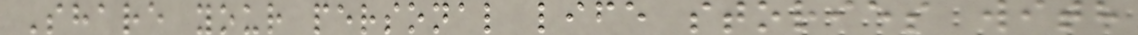Share your personal life stories with
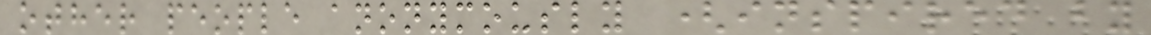other people anonymously (inspired by
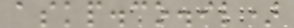askp.co.il)
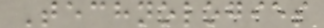Technologies
